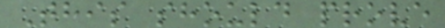This should prove
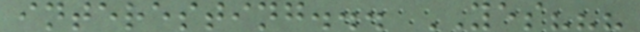interesting... YES???
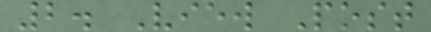2. View Post
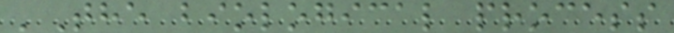'The biological process
